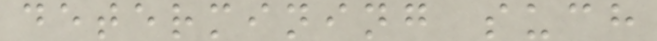determining such
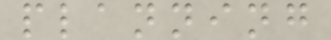planning
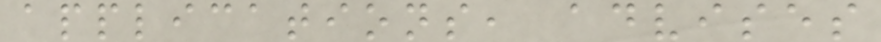applications, advises
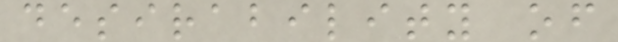desirability of
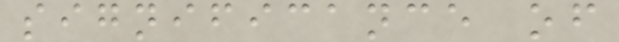significance of
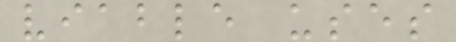viable uses
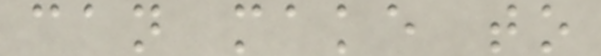can make to
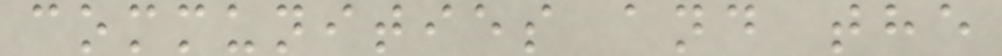communities and the
